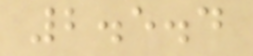2.5.4
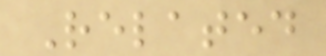Related
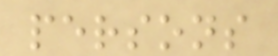persons
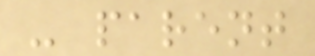- parent
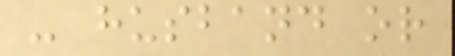- husband or
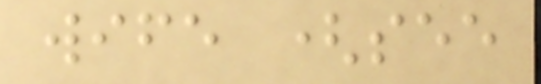wife (see
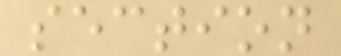section
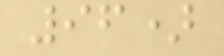96)
